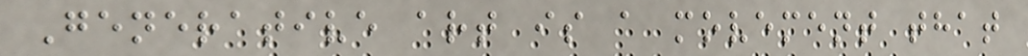Generative art is a movement that
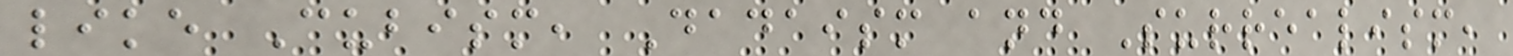like Cubism, Dadaism and Surrealism,
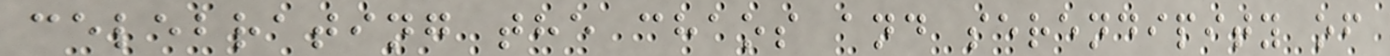celebrating the chaos and serendipity of
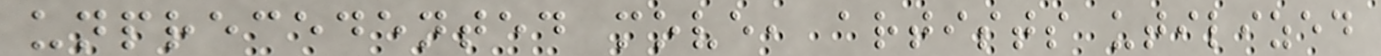unprecedented move, artists utilized
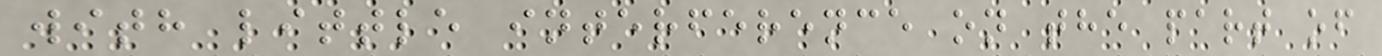with little interference on the part of
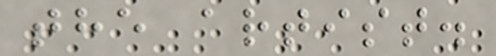the artist.
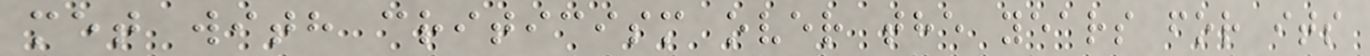met with criticism over the years for its
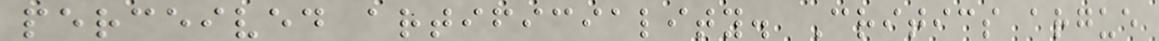perceived artificiality. Critics argue
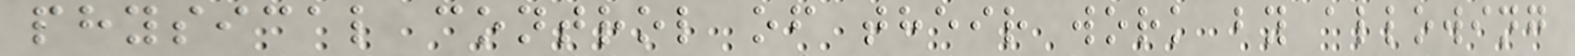physical control of their work by allowing
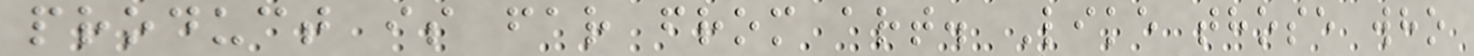product is far from art. Like those who
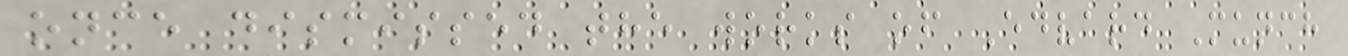once dismissed the works of Edvard Munch
